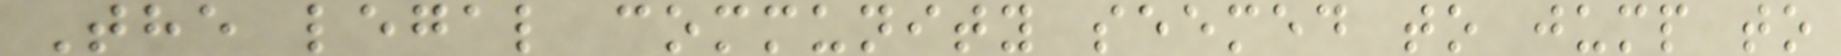The legal community seemed to jump to
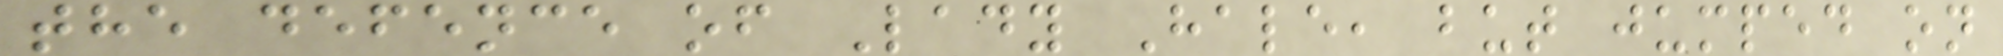the defence of Lady Hale, but jumped on
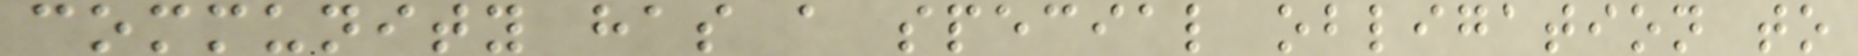community has a special obligation to
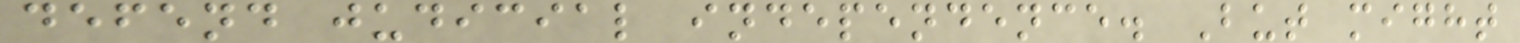defend judicial independence. But might
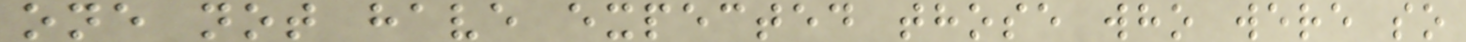one not have expected those who were so
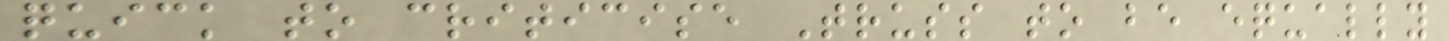quick to criticise Truss to be equally
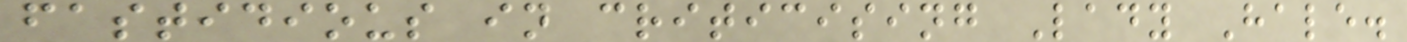fastidious in criticising Lady Hale.
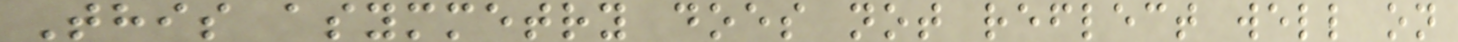This asymmetry does not reflect well on
